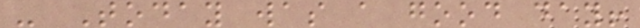- Today was a good day!
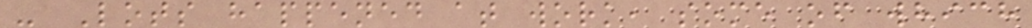- Lots happened at work, some of which
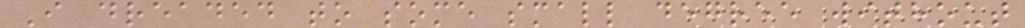I dreaded to some small degree without
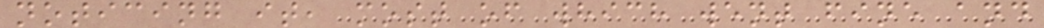noticing it, most of which went fine and
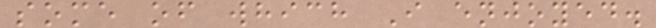some of which I enjoyed.
